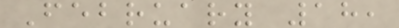February 18,
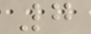7
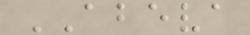ABEVA
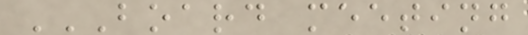BOARD MEETING
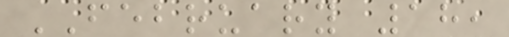FEBRUARY 18,
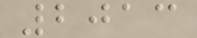2013
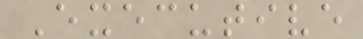Executive
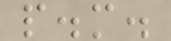p.m.
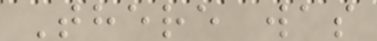There was
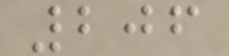206
